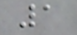1
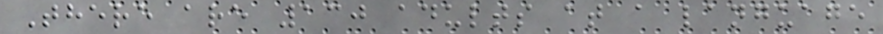There are 130 adults at a language
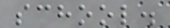school.
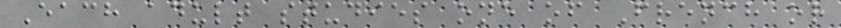Each adult studies one of French or
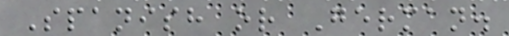Spanish or German.
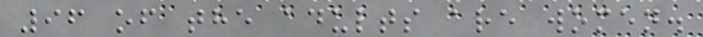96 of the adults are women.
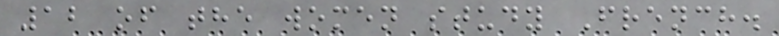12 of the women study French.
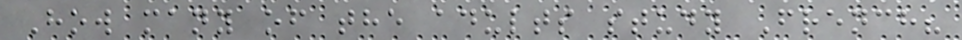How many of the adults study French?
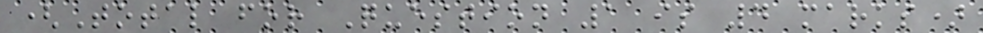(Total for Question 1 is 4 marks)
